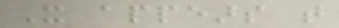It appears that
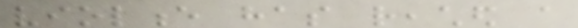violence has reached a
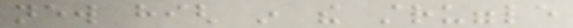new high in the struggle
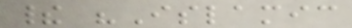their "Islamic
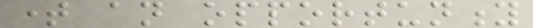time an opportunity
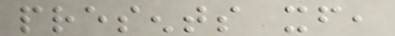presents itself,
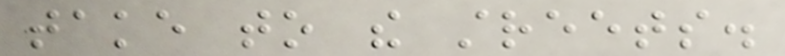take to the streets.
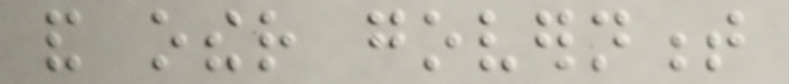and other government
